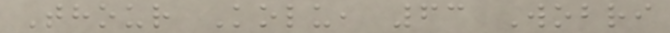Thour Kolu, 63 Wobri
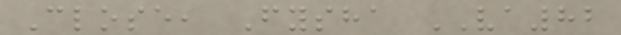Close, Fysha VA82
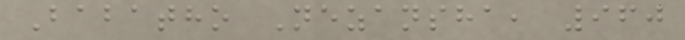Babatho Nezansha, 960
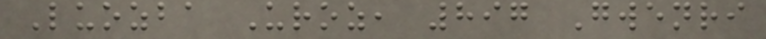Luozba Uroz, 897 Gwenri
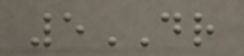5DR
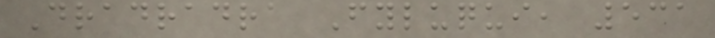Dradradra Fyluqui, 531
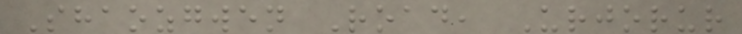Shaozgwen Road, Urjorur
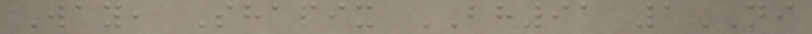Way, Shapix BH91 1NI
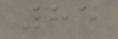85
